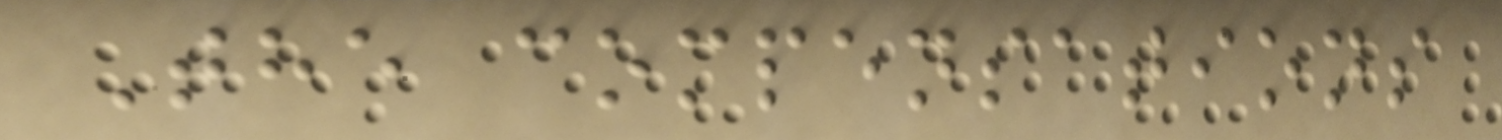The compensations
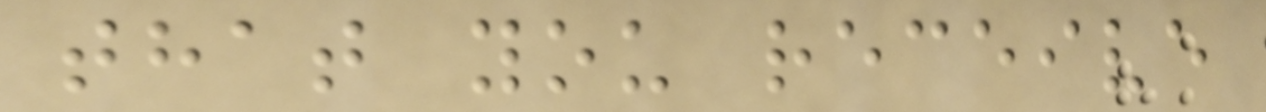that you receive
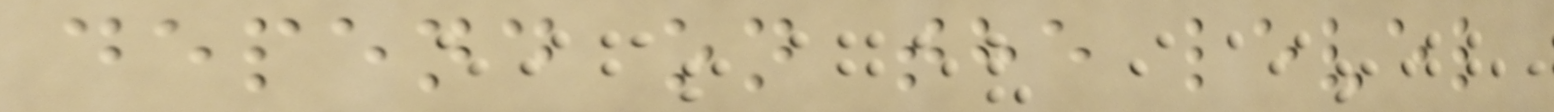depend on the level
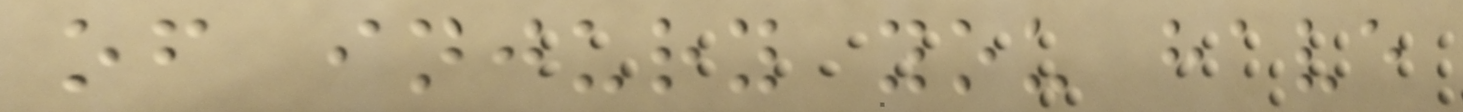of injury you have
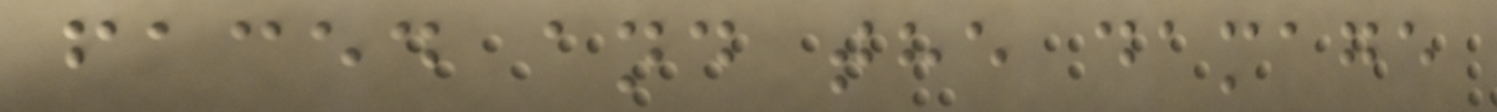faced and the damage
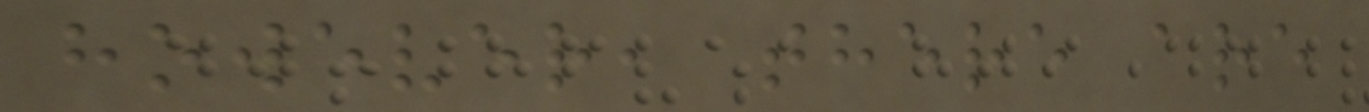however, there are
